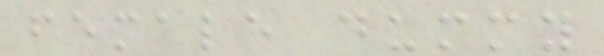female dummy
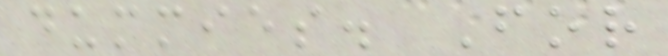dummies. For
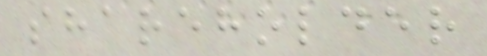shareholder
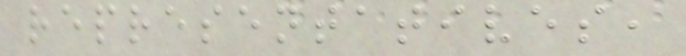representatives,
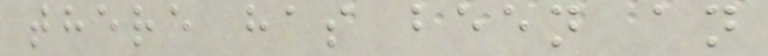there has been an
